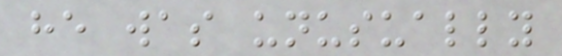he was unusually
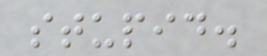stupid.
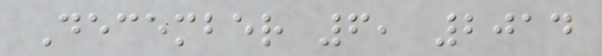December 6, 2014
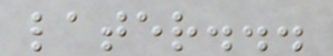later...
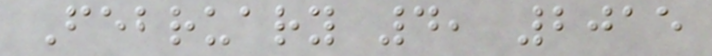February 4, 2015
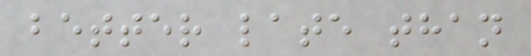better late than
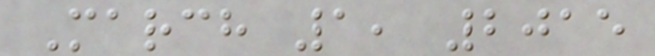March 1, 2015
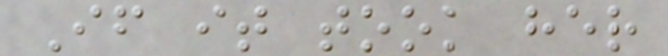If it took her
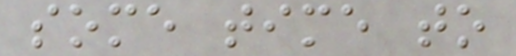some time to
